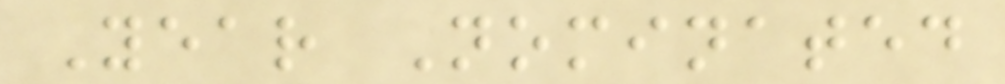Year Nominated
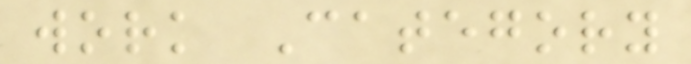work Category
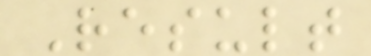Result
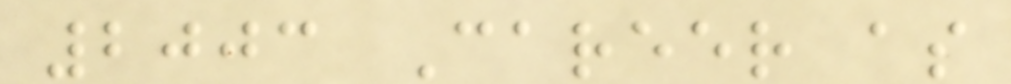2003 Career as
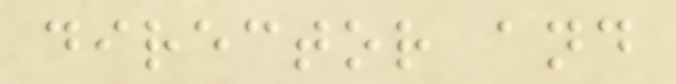director and
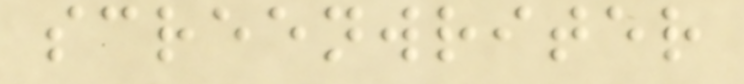screenwriter
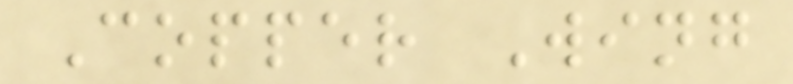Copper Wing
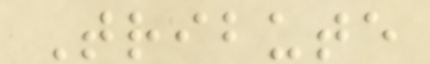Tribute
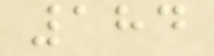184
